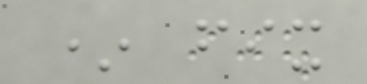* fix
